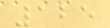125
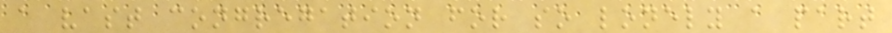a vast congregation for so lonely a part
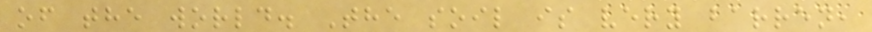of the world. The soil is very barren,
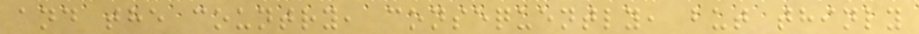and the country, consequently, but thinly
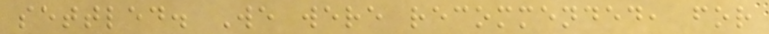settled. We were recommended, for
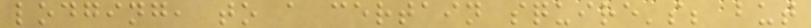lodging, to a certain squire's; but
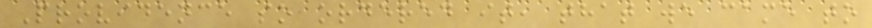Providence so ordered it, that we came to
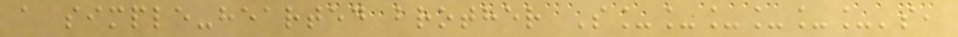a simple-hearted brother S______'s,
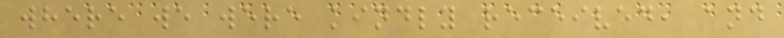where we were kindly received, and
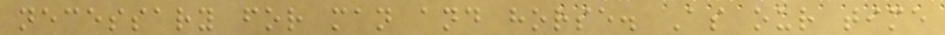necessary for man and horse. As our time
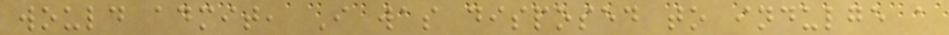would admit, I was disposed to indulge a
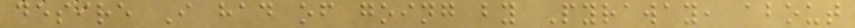desire I had of going by Pyraway, about
